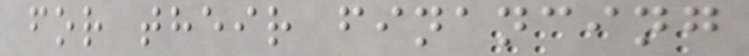for their financing
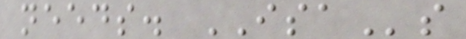needs. ISAs
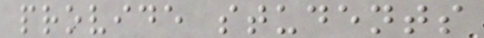provide students
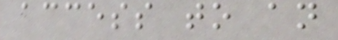access to an
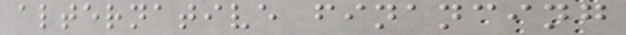alternative financing
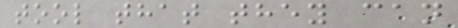tool that they can
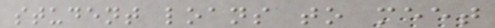student loans to meet
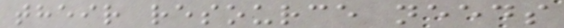their resource needs
